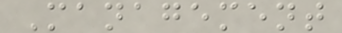Management
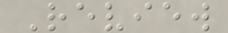Review
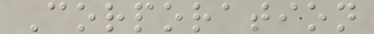Corporation
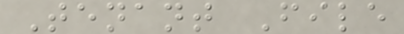Tenant File
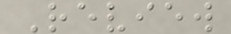Review
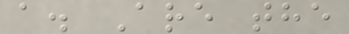a. Are the
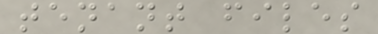tenant files
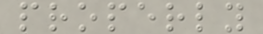properly
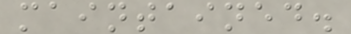maintained.
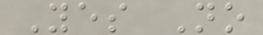Yes No
